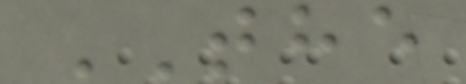THE
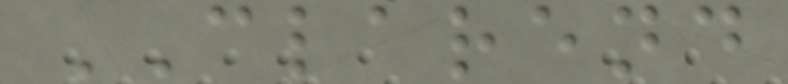CLAREND
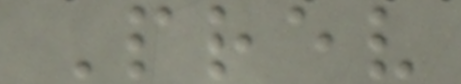Prev
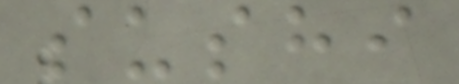sushi
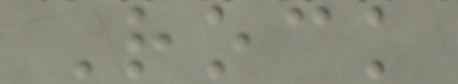Rock
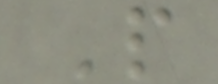P
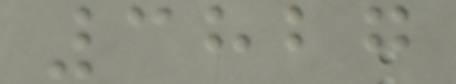3827
